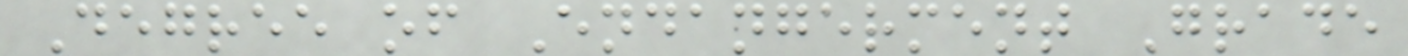Degree of Endangerment Grade
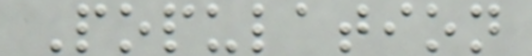Population
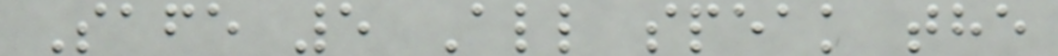Safe 5 All speak the
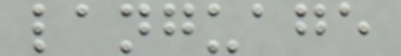language
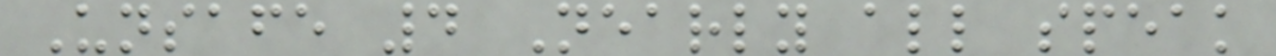Unsafe 4 Nearly all speak
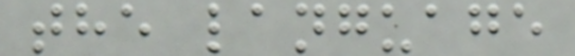the language
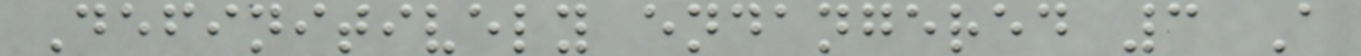Definitively endangered 3 A
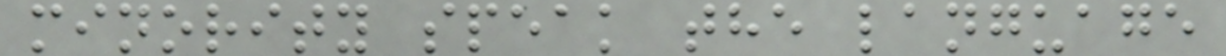minority speak the language
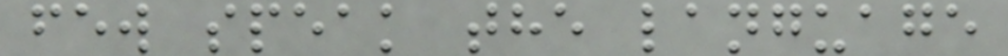few speak the language
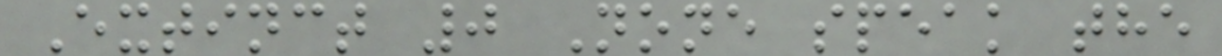Extinct 0 None speak the
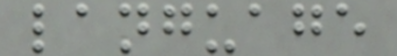language
